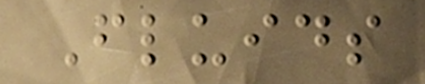Fluids
